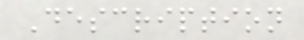Description
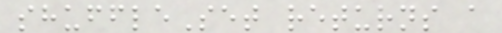shuffleSet returns a
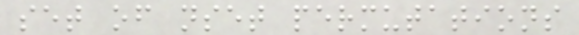set of nset permutations
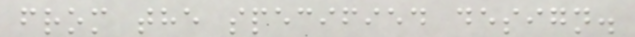from the specified design.
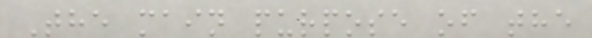The main purpose of the
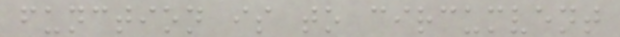function is to circumvent
